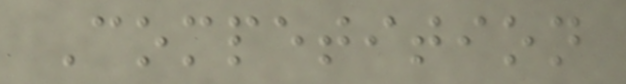Competition
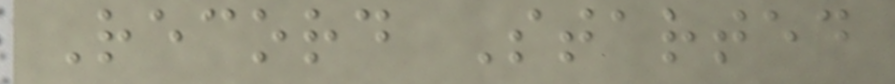Record Started
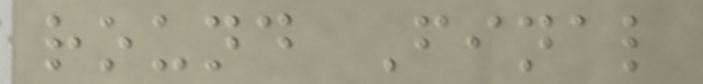round Final
